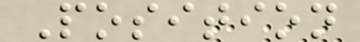Position
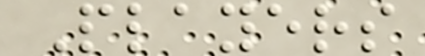Players
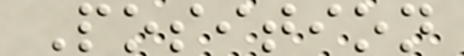Position
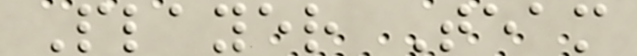Player Team
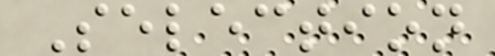Selection
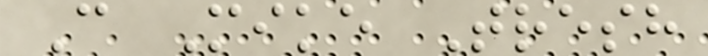C Mike Tresh
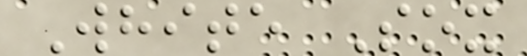White Sox
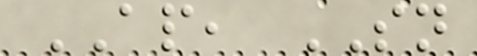AP, SN
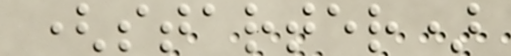(starter)
